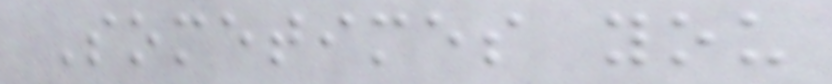Sometimes you
